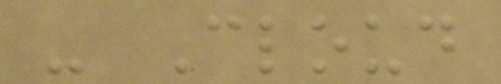- Cloud
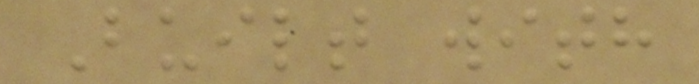Built with
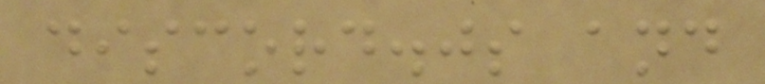discord.js and
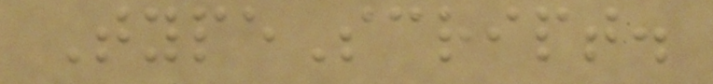TypeScript.
